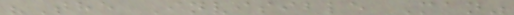"The Invisible Man"
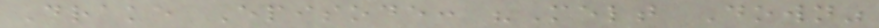Drake Episode: "Melt Down"
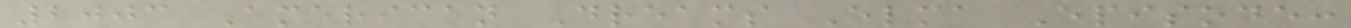2003 American Dreams Elma Episode:
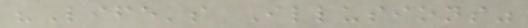"Life's Illusions"
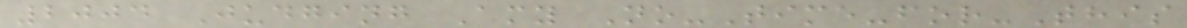2004 Judging Amy No-Time-for-This
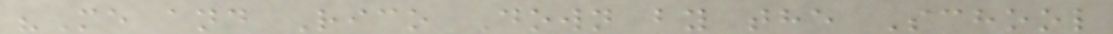"Me and Rico Down by the School
